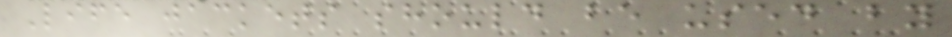Life jackets should be used by
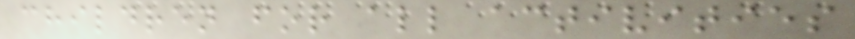children for all activities
